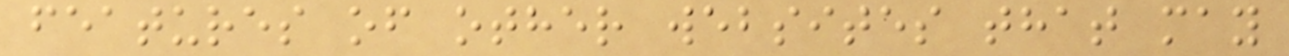features of other websites that may
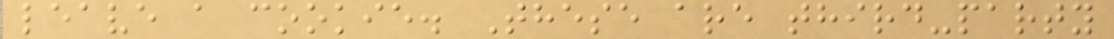leave a cookie. These are third-party
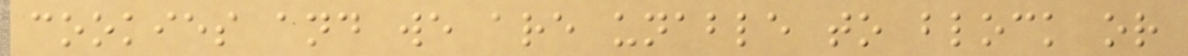cookies and we are unable to block or
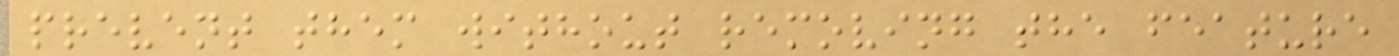prevent them without removing the feature
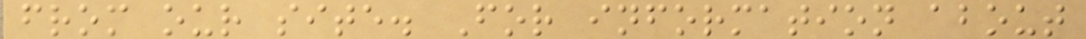from our site. For information about
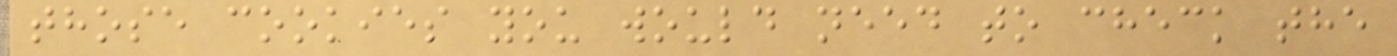those cookies you would need to check the
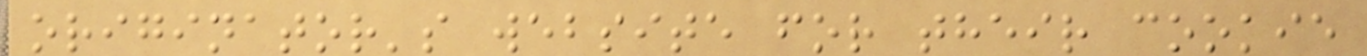originator's website for their cookie
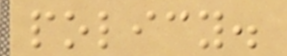policy.
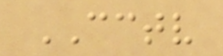CCTV
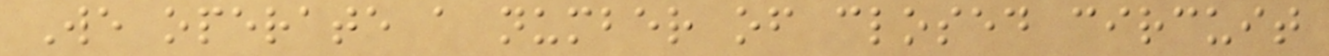We operate a number of closed circuit
